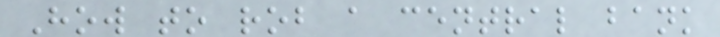How to rob a central bank
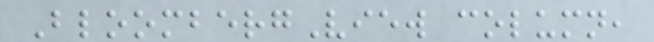BloombergView column,
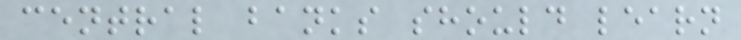central banks should learn
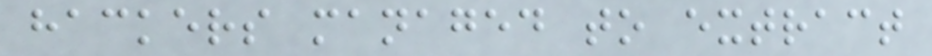hackers managed to extract
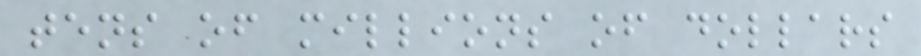tens of millions of dollars
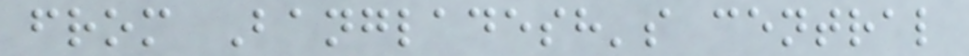from Bangladesh's central
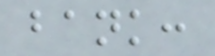bank:
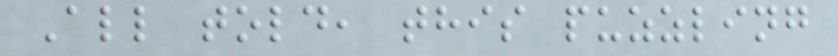All told, this puzzling
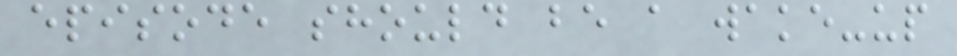episode should be a wake-up
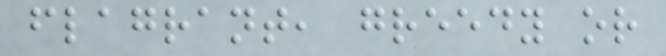flagrant, greedy or
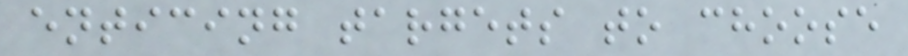enticing targets to choose
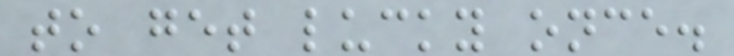to get lucky once.
